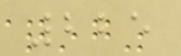225
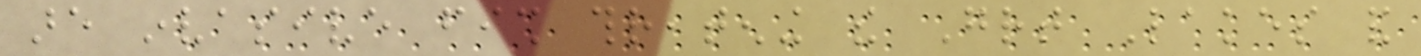are invasive fish threatening the Great Lakes and
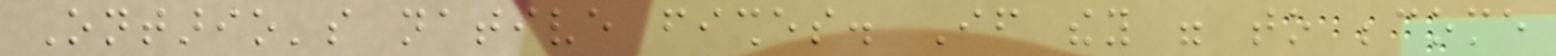Ontario's native fishes. If they were to become
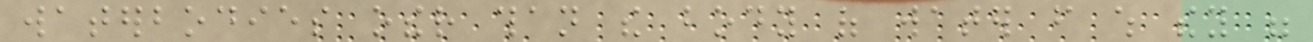waterbodies other than the body of water from which they were
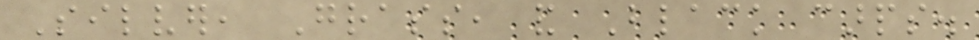Silver, Grass, and Black carps.
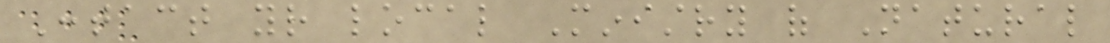Contact your local Ministry of Natural
